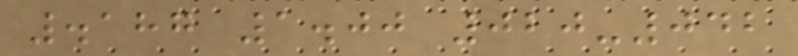.187 1.00 020-042
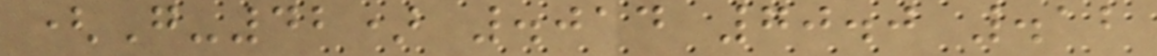(G-42) .014 70.0 .12
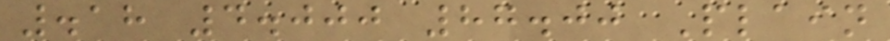.18 4.000 87.00 Plain
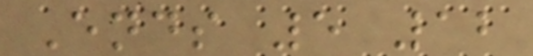Ends 5 12
